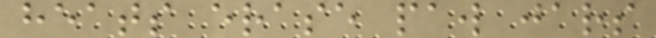heats erase paw jars
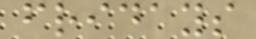fridays
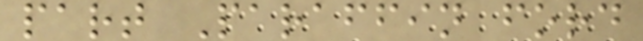part Paraffin ford
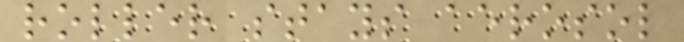roller stays aerosol
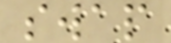swap
